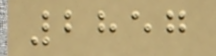2857
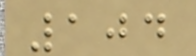104
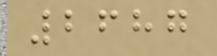2687
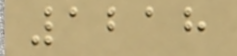1218
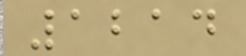1214
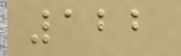122
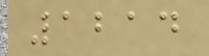1214
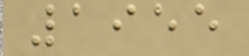1955
